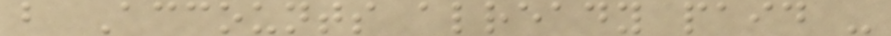b Accounts already paid -
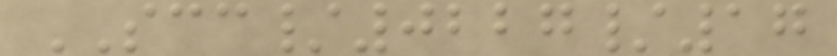SCC/0227/17
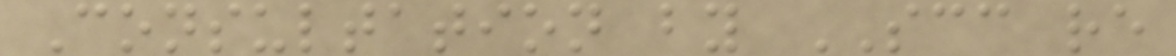Consultation by SCC re
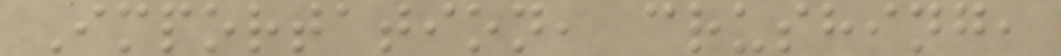Importation, crushing,
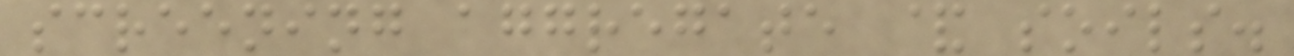screening aggregate & soils.
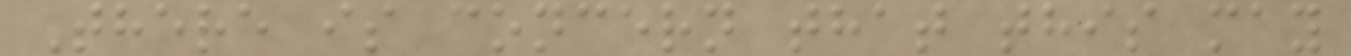There is concern that this may
